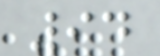94
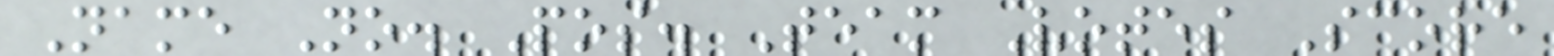Name No. Pos. Team Votes Score
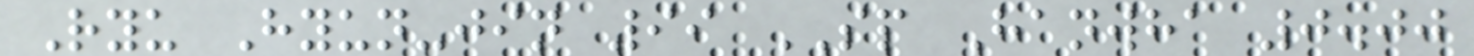Ryu Hyun-jin 99 SP Hanwha 0.00
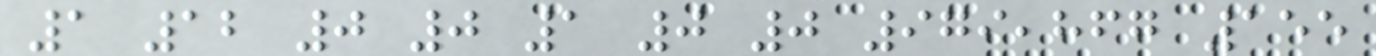1 12 0 0 1 0 0 979,867 155
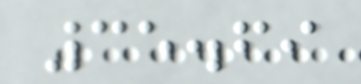35.69
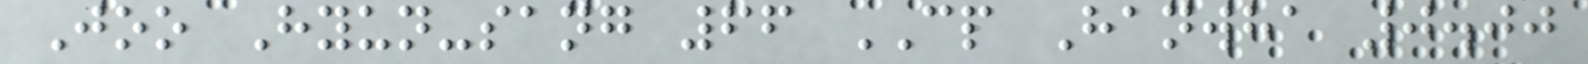Joo Hyun-sang 66 CP Hanwha 0.00
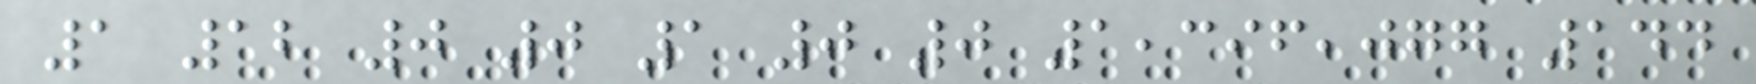1 12 0 0 1 0 0 1,396,077 144
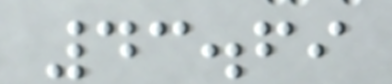43.69
